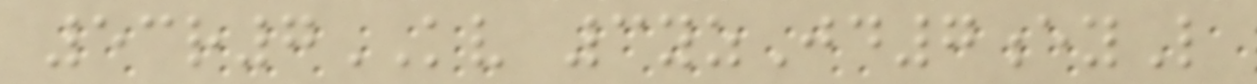53r7KV 3yzJd7eyL
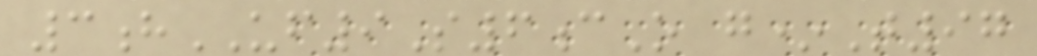3hUF9S6cO g*T97
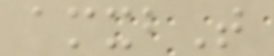amxbT
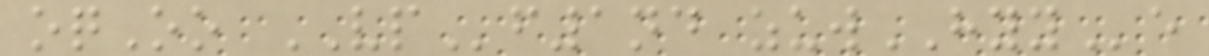oqOo VPf1nd zuwHYYe
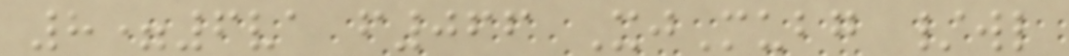8=6va f066 XjMubg /wl
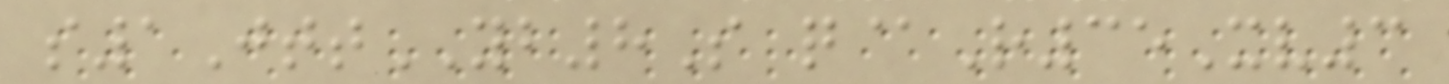s1JttYB8S q@R35Xv3
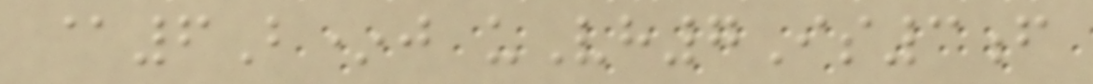@6B*j uVh7Is3f
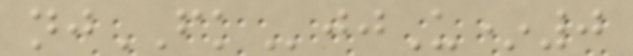njFKjjU*0
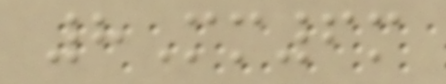8Mm6m
